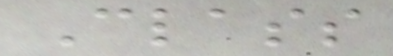Class
